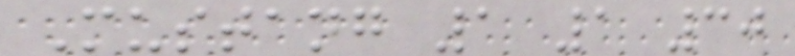Mustang 1 1 30
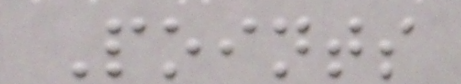Points
